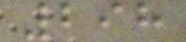298
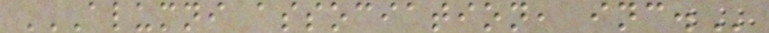ALUMNI ASSOCIATION, INC.
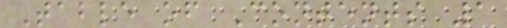Table of Contents 1
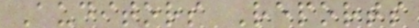Auditors Reports
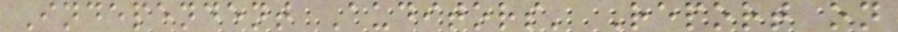Independent Auditors' Report on
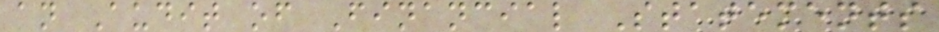an Audit of Financial Statements
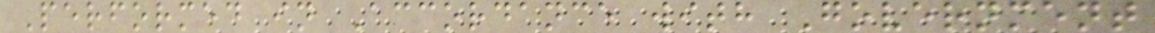Performed in Accordance with Government
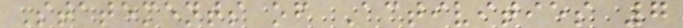Statements of Activities 7
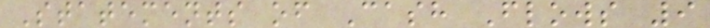Statements of Cash Flows 9
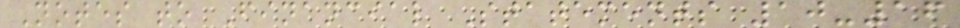Notes to Financial Statements 10-16
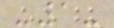-1-
